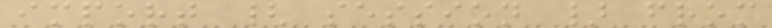import { session } from
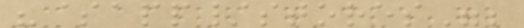"$app/stores";
